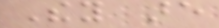They are
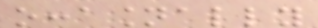occasionally
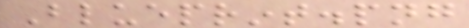Blueprint.png
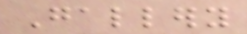Gallery
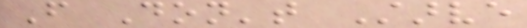From Don't Starve
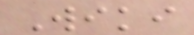Wiki
